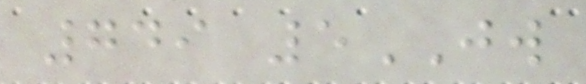749 5JW
